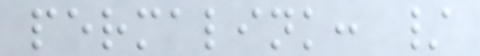permalink: /
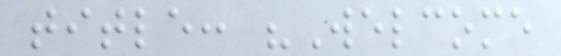title: "Welcome
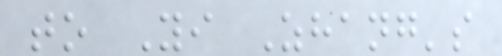to Yi Zhang's
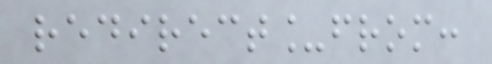redirect_from:
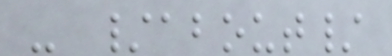- /about/
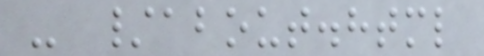- /about.html
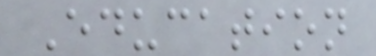Education
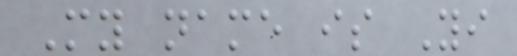My name is Yi
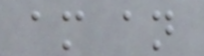am an
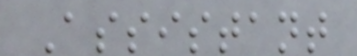Assistant
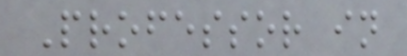Professor in
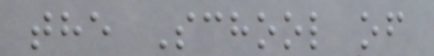the School of
